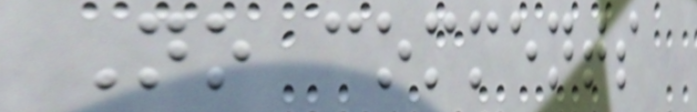No comments
